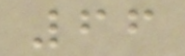66
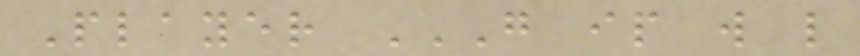Player G IP W L
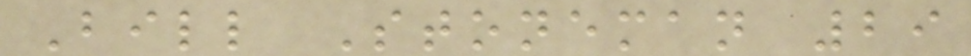Bill Stoneman 29
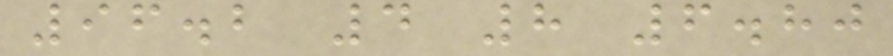96.2 4 8 6.80
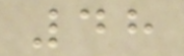48
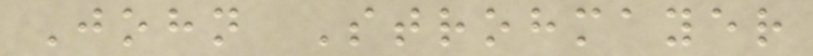John Strohmayer
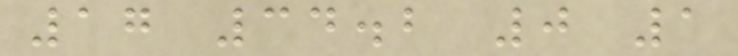17 34.2 0 1
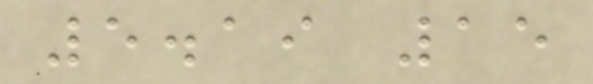5.19 15
